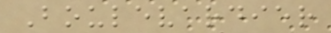Boulevardier
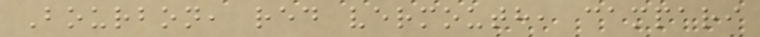Bourbon, red vermouth, campari
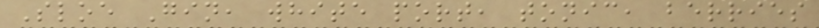Sloe Gin, white port, tonic, berries
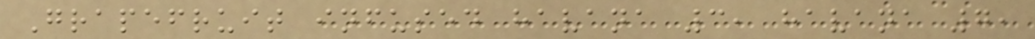Grapefruit infused havana 3, havana 7,
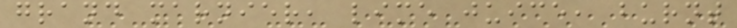grand marnier, lime juice, burnt
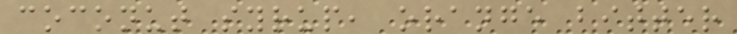coconut syrup, orange bitter
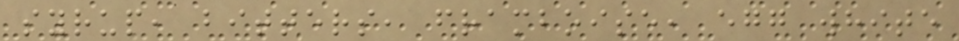syrup, bitters, framboise, egg white
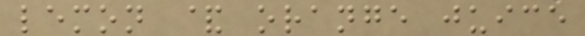lemon & orange juice
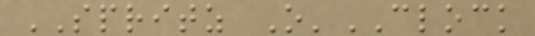SPRITZ O'CLOCK
